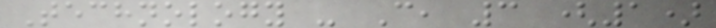Technology - C, 3 (1)
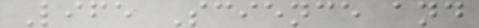Life Science and
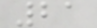21
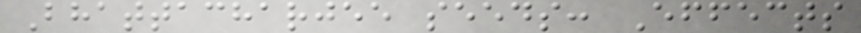Bhattacharjee seeds: Effects
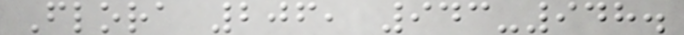Flora 206, 943-948.
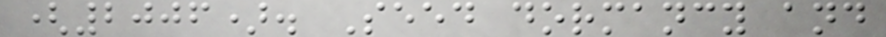(2006). Seed dormancy and
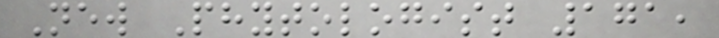New Phytologist 171,
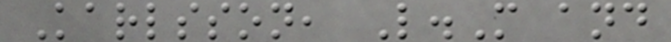Karlsson, L.M and
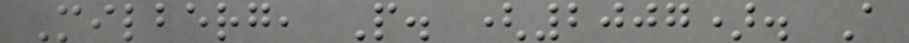Milberg, P. (2007). A
